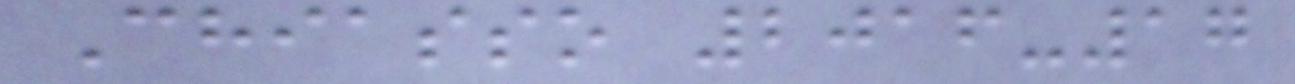Chiasso 2016-17
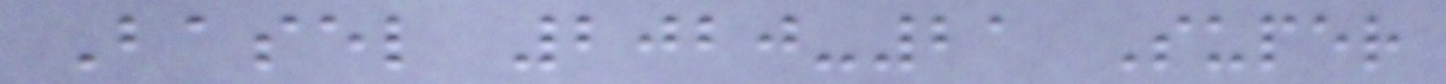Basel 2020-21 Super
